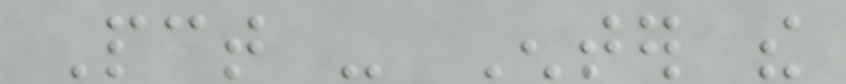Pct - Enter the
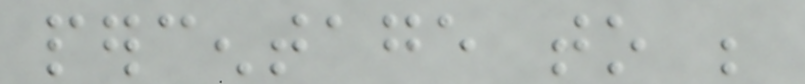percentage to be
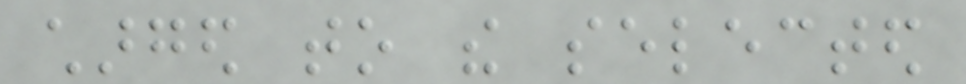charged to the selected
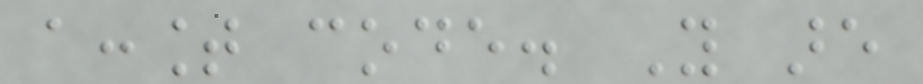account code. You are
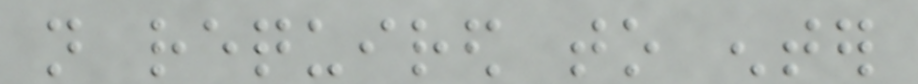not required to enter
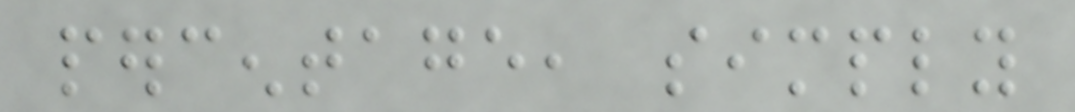percentage, simply
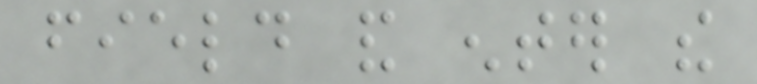field and enter the
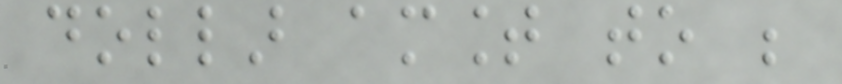dollar amount to be
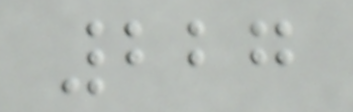227
